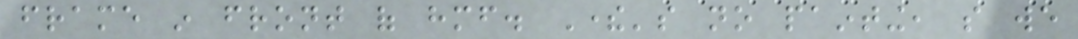frame in front of himself. There's no painting, so we
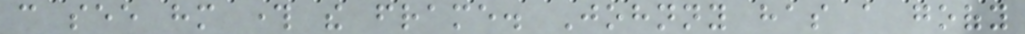can see him through the frame. Johnny has a goofy
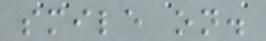smile on.
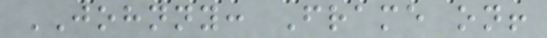JOHNNY: Frame on!
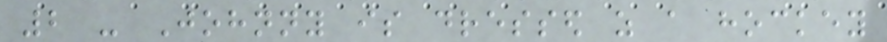2 - Johnny is dressed as a hockey
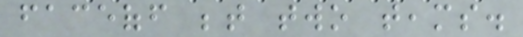faceoff between two teams.
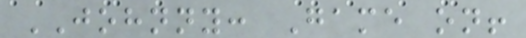JOHNNY: Game on!
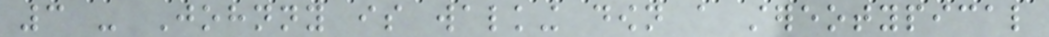3 - Johnny is walking down a stereotypical
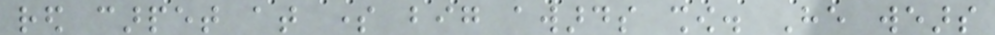red carpet at some big awards show. He wears
